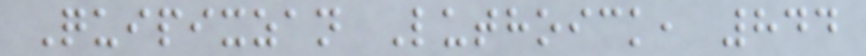Quipixzan Luthoick, 844
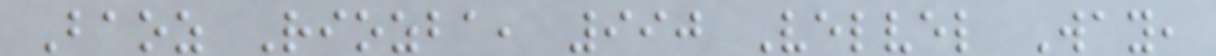Baoz Riozba, 990 Velvel Way,
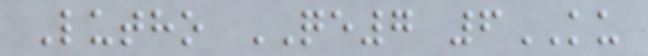Lutho QE7 6KU
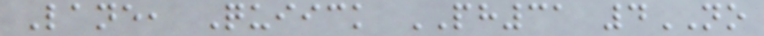Lane, Quiick PH31 4NO
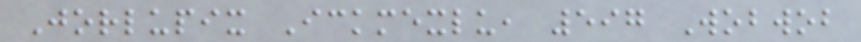Jorlupix Ickmexlu, 597 Wobwob
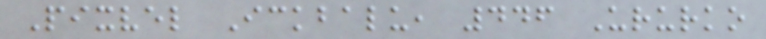Pixvel Ickbalu, 446 Ururko
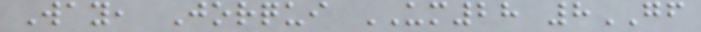Way, Jorqui UM28 8GF
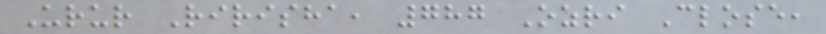Urur Ririsha, 787 Ozri Close,
